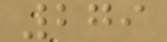279
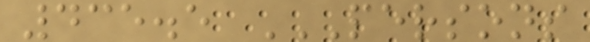435.5 PERSONS
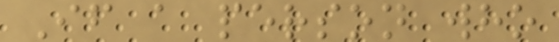If a person who
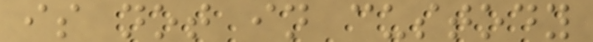is not in custody
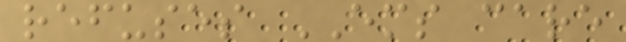refuses EMS care
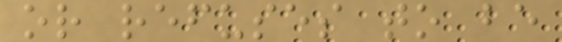or refuses to be
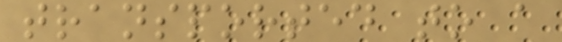transported to a
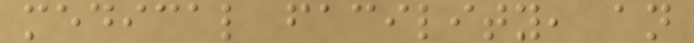medical facility, an
